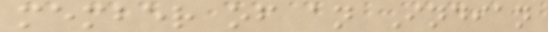member of an Indian
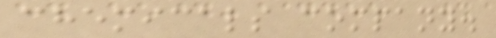chemicals company.
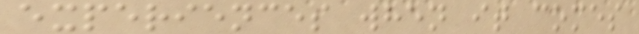experiences when it comes
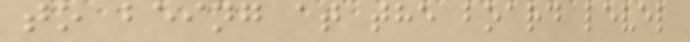to being at the board level
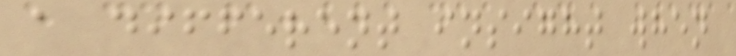a different insight when
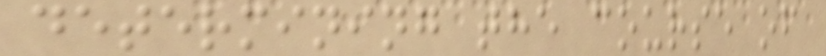determining the course of
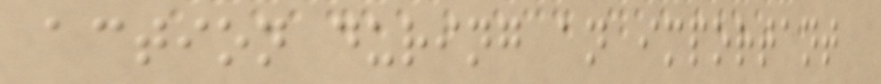action during an important
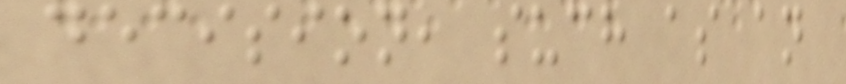decision, such as an
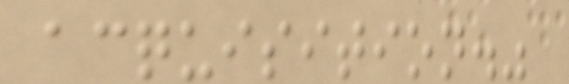acquisition."
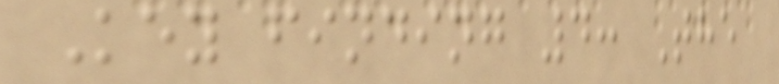Key finding 4: The
